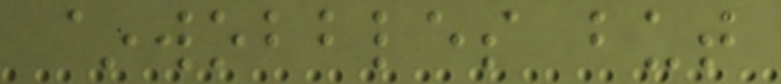~wobbles but
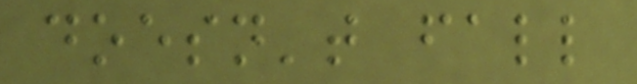doesn't fall
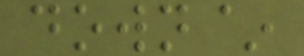down~
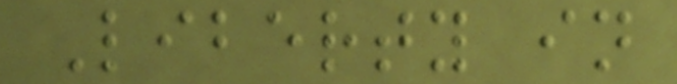Liberty in
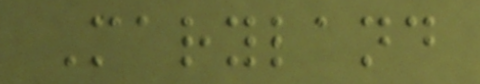Maryland
